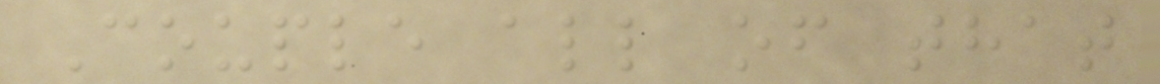Couple all of that
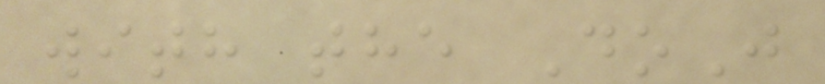with the DoJ
